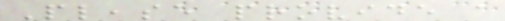Please provide a
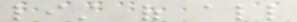list of all
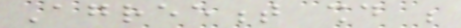Agreement should be
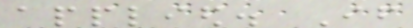applied. If
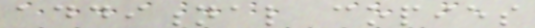additional copies
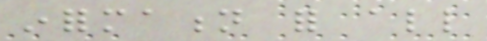information for all
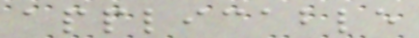applicable
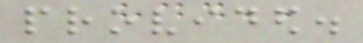provided.
